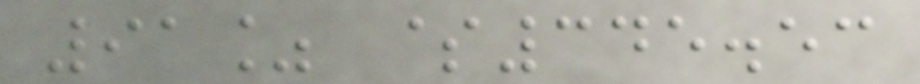91% $345.53
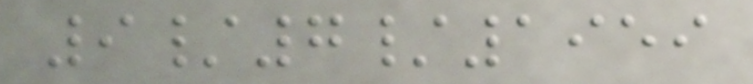9/7/1959
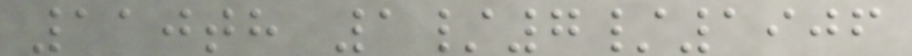110th 1/7/1906
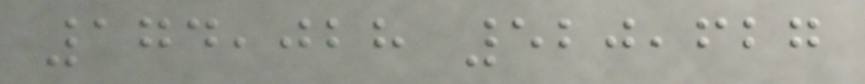174,028 520,627
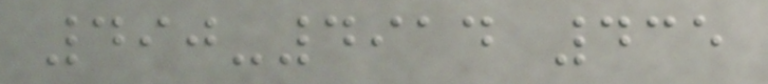490-4914 435
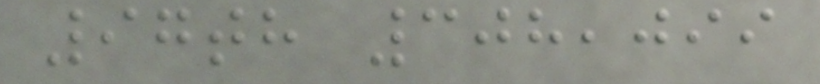97th 308,099
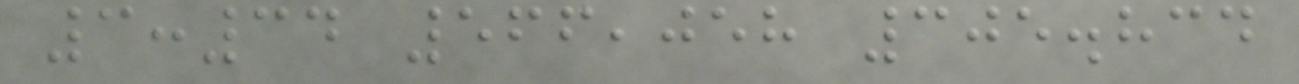3:34 566,058 305.834
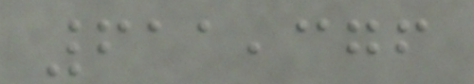611,376
